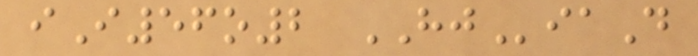iI56o2 HJiaD
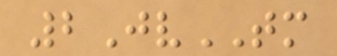2JvTM
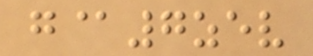g@7zev
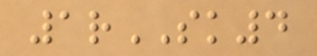1rSK4
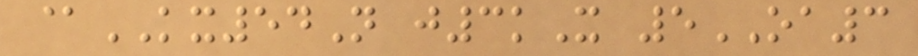@KX54N j3kX 5OA3
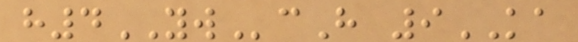h4YWcH 9KA
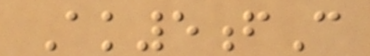Ak5fC
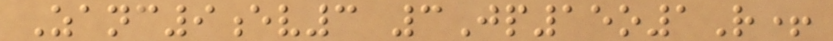Zanc9ev3 3Jp15o1R+
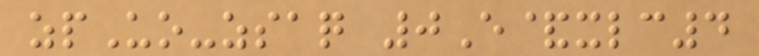zpUo-zsaq 0E&xlc4
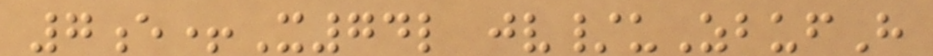7e+X74l jv/uZbufH
